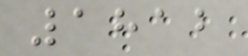1812
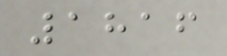1816
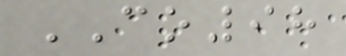CO98
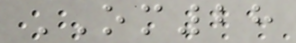OM28
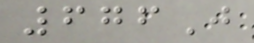676J
